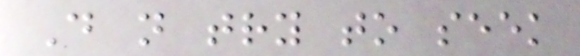Do not try to seek
